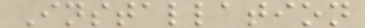Installation
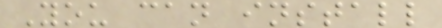You can install
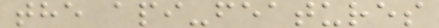the api-features
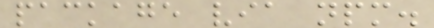package via npm.
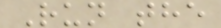Run the
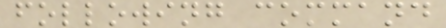following command
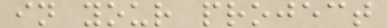in your project
